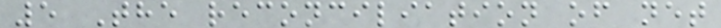5 The reconciliation of net
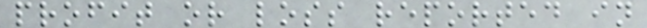profit or loss reported in
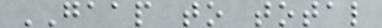GAAP to total
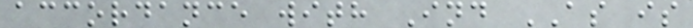accordance with Ind AS is
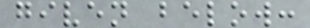given below:
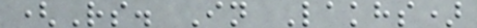(Rs. In Lakhs)
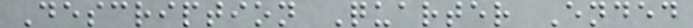Description Quarter Ended
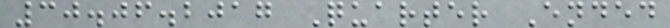30.06.2017 Quarter Ended
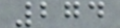274
